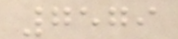7579
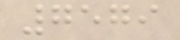7579
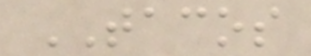TACOS
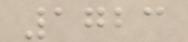1723
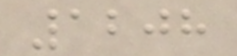1208
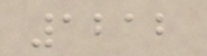1212
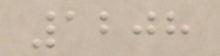1208
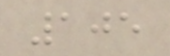105
